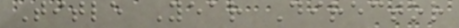Title Year Director
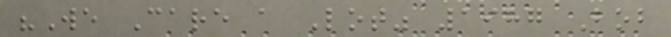"We Care a Lot" 1987 Bob
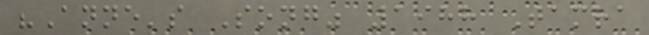"Anne's Song" 1988 Tamra
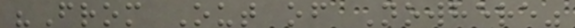"From Out of Nowhere"
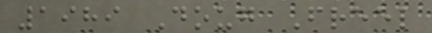1989 Doug Freel
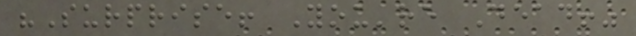"Surprise! You're Dead!"
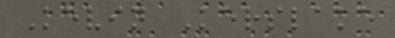Kevin Kerslake
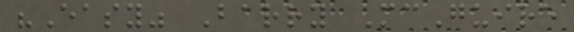"Easy" Barry McGuire
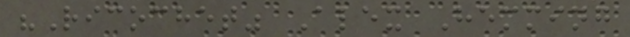"Ricochet" Alex Hemming
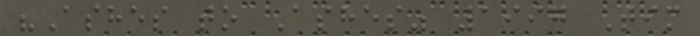"Ashes to Ashes" 1997 Tim
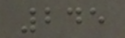245
